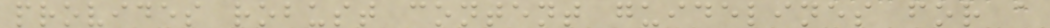provides robust content guidelines for a
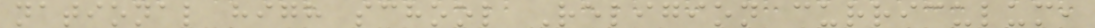national high school Religion curriculum,
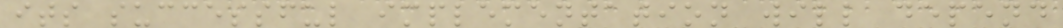its successful implementation will depend
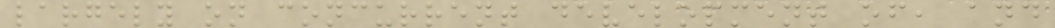largely on concurrent development of, and
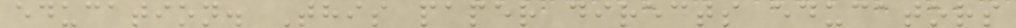education. This paper directs educators
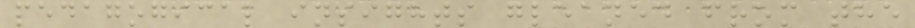pedagogical insights gleaned from the
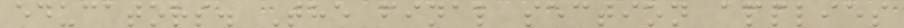educators. The final section applies
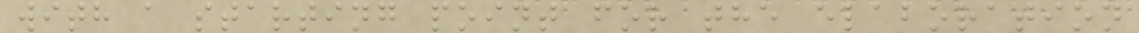with a starting point for the elaboration
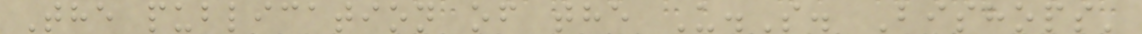The publication of the U.S. Bishops'
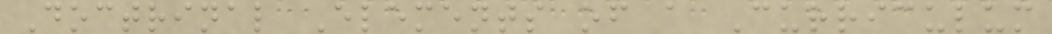Doctrinal Elements of a Curriculum
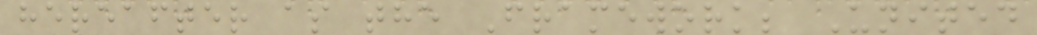hereafter as the Framework; United
